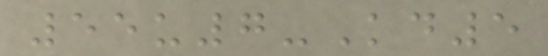55u7-Kd5
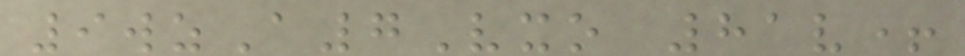9wzA7Vxo 81v+
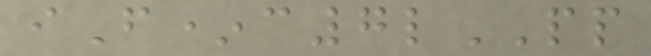iF*c7lPP
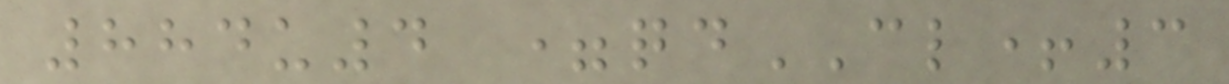884u4 =qdCL+3
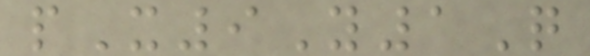pX9Y1Q
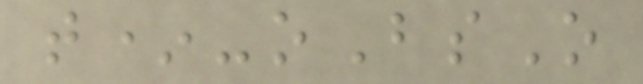t*-oBsO
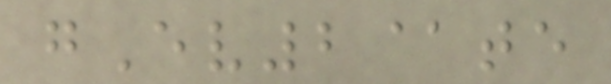gEv2@te
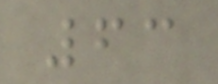63
